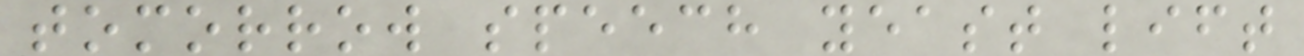tomorrow speech yeast lift
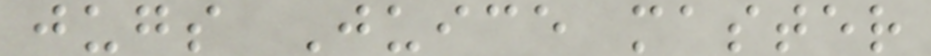jugs Juice master
